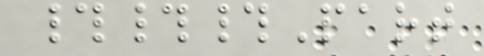###Part
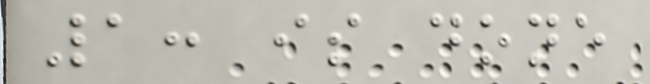1: is done
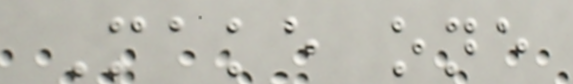Make one
